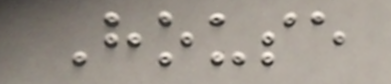House
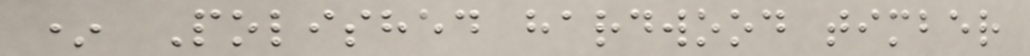* Polished hardwood timber
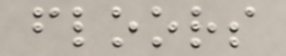floors
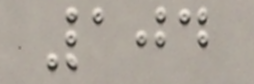104
